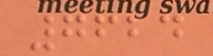7624
